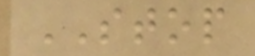STOP
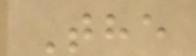The
